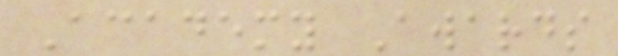Academy Awards
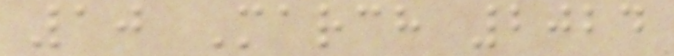10 March 2024
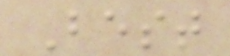Best
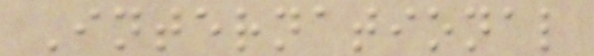International
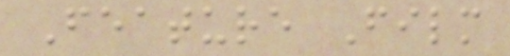Feature Film
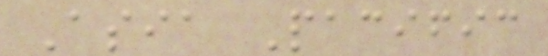Asia Pacific
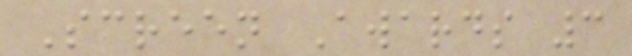Screen Awards 3
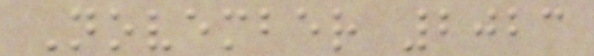November 2023
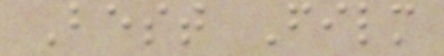Best Film
